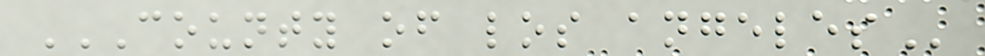COUNTY OF LOS ANGELES
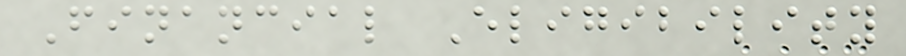Financial Eligibility
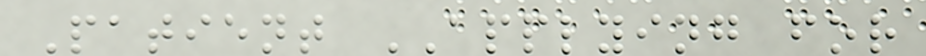Patient APPLYING for
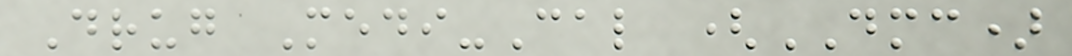Drug Medi-Cal (DMC)
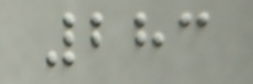283
